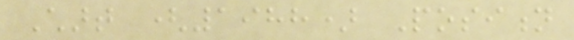Chart (1988) Position
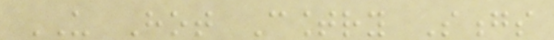US Hot Country Songs
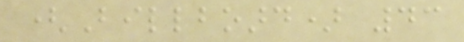(Billboard) 43
